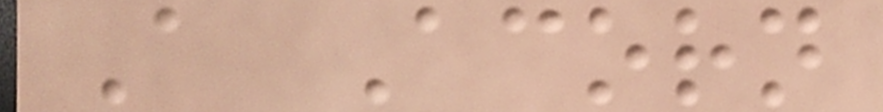A Acorn
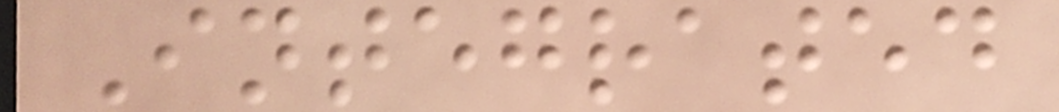Integrated
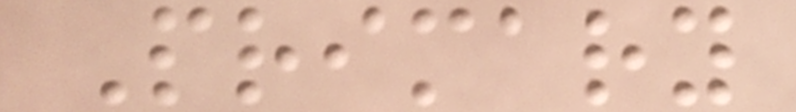Primary
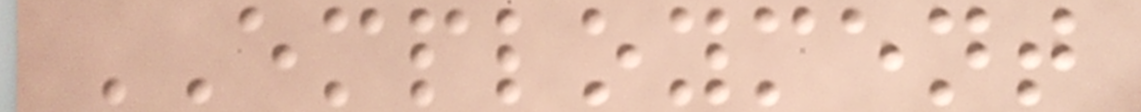EMPLOYMENT
